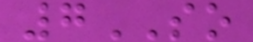7SO
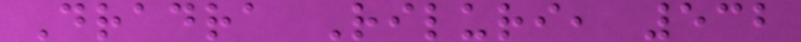Dradra Riluri, 532
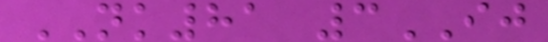NK81 3IJ
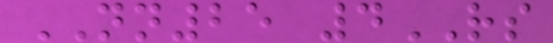NN25 4RS
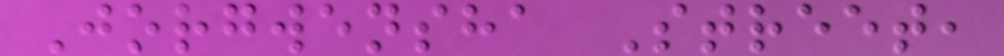Jorgwensha Street,
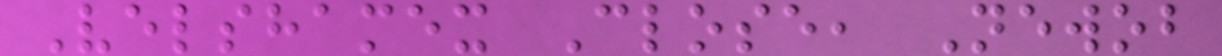Velshamex Close, Newob
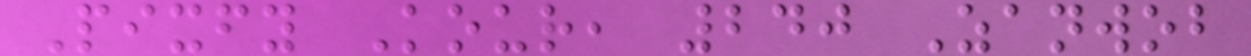Pixfy Kour, 240 Zanwob
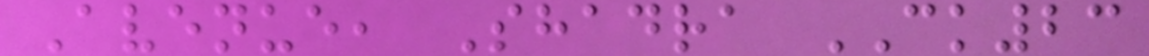Avenue, Shadra CK23
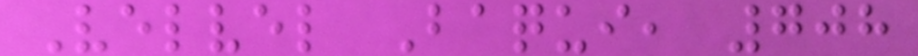Velvel Baqui, 708
